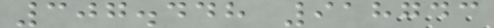307.448 918743
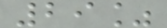29%
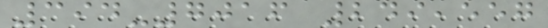394-7016 249,557
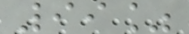99%
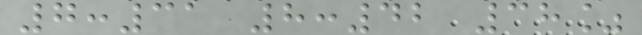7:31 8:42 38%
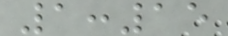1:15
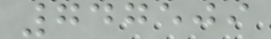747509
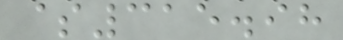$315.98
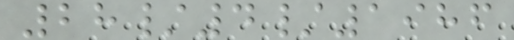28/4/1986
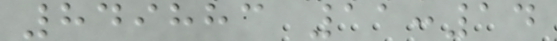849883 11:14
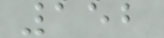152
